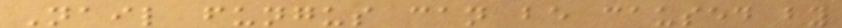Nail fungus can be caused by
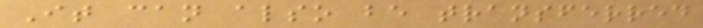It can also be transferred
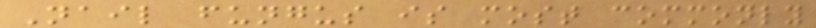Nail fungus is most commonly
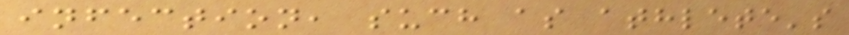infection, such as athlete's
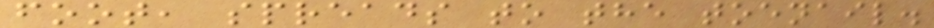foot, spreads to the toenail.
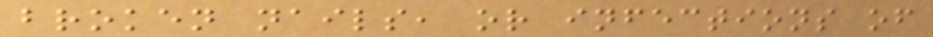broken nails, or infections of
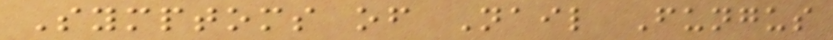Symptoms of Nail Fungus
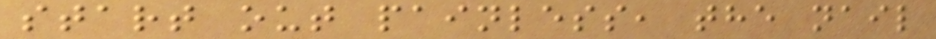start out painless, the nail
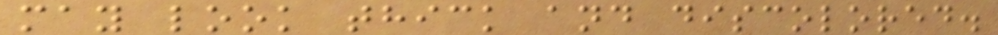may look thick and discolored.
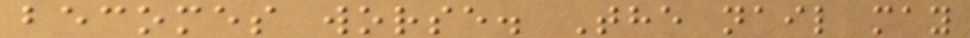becomes worse. The nail may
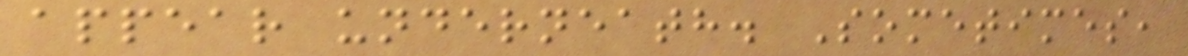appear underneath. Sometimes,
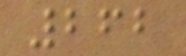262
